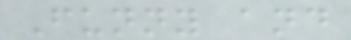Funny and
